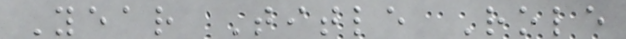Year Title Role
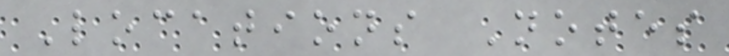Locations Notes
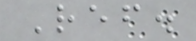Ref.
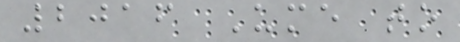2016 Ume to
